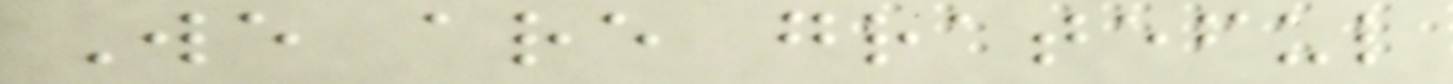We are grateful
